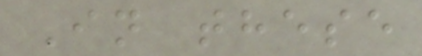In these
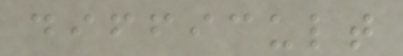difficult
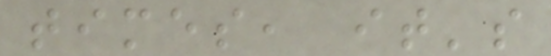times, it's
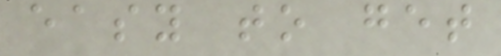easy to get
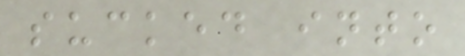sucked into
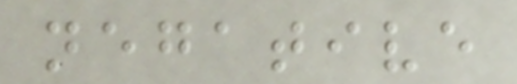negative
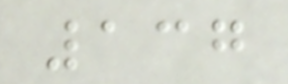137
